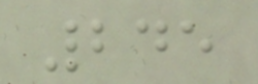245
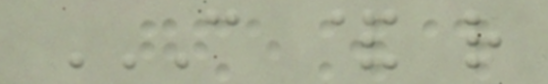C & R
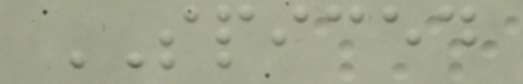SPICED
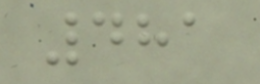481
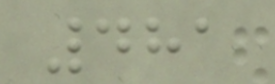481
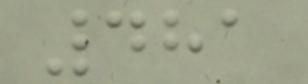481
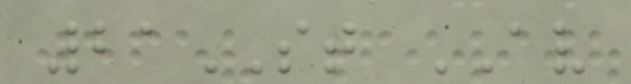21ST AV
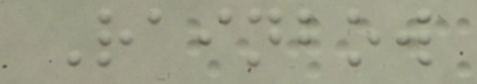Rainbow
